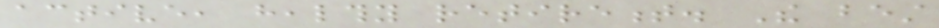active, healthy retirement. The best
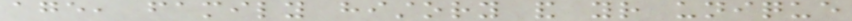age, family history and your unique
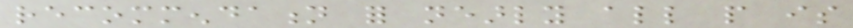recommendation for nearly all people is
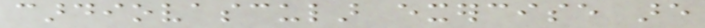cardiovascular exercise are
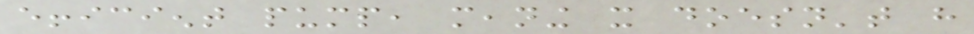efficient pump, meaning it doesn't have
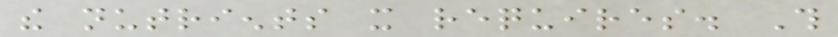the nutrients it requires. This
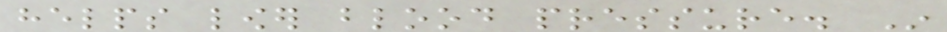helps lower blood pressure. In
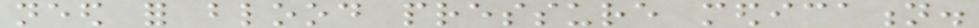need for blood pressure medication.
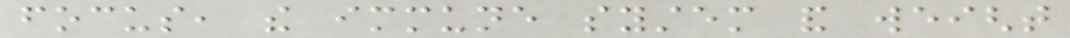focus, the immune system and weight
